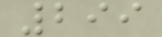299
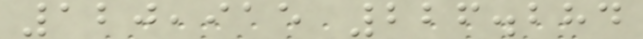120,915 226.284
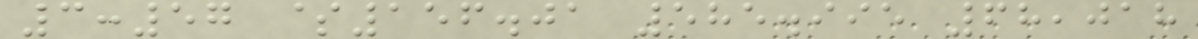3:57 $156.01 585.995 68,018
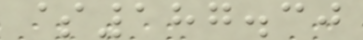$187.30
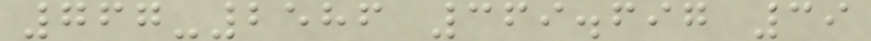767-2586 369.697 39
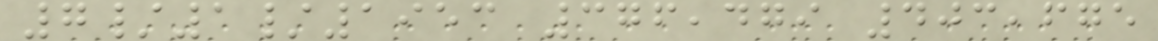7/1/1953 376,479 403,675
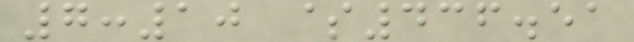7:10 $436.51
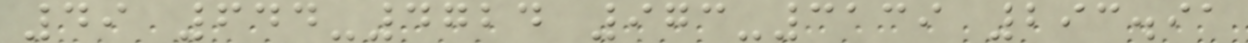49 644-4724 973-3139 293.91
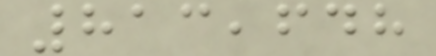813,648
